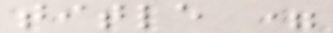title =
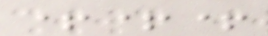+++
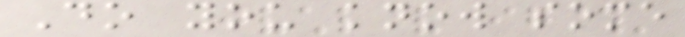Do you know some
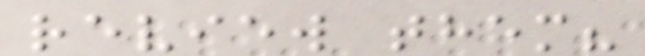review them?
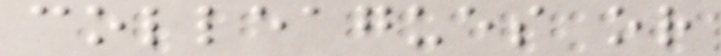colleagues or
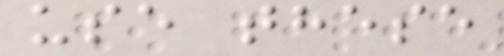use these
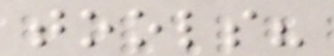tools?
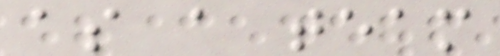as a team
